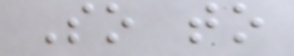So to
